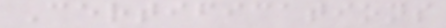Certifications
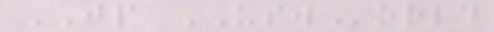JP USWorld
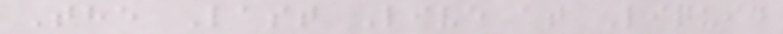The Last Live at Liquid
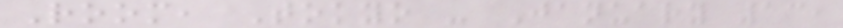Room, Tokyo - January 13,
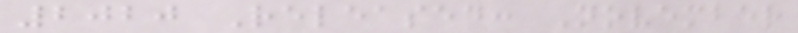2020 Released: November
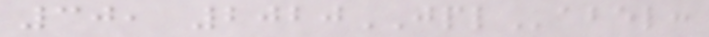30, 2020JPLabel:
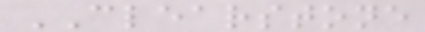CLEARSTONE
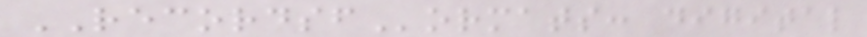RECORDSFormats: digital
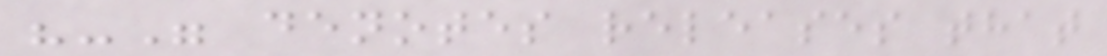"-" denotes releases that
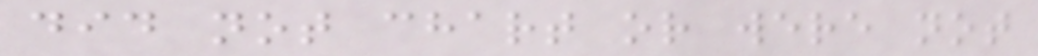did not chart or were not
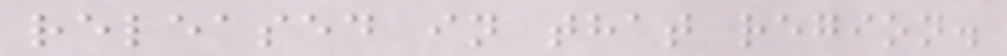released in that region.
